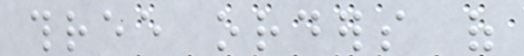three orders of
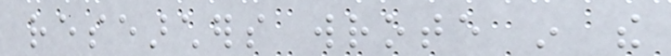researchers wrote in the
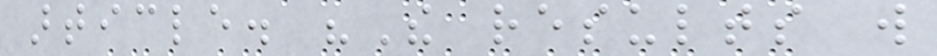article. "The results will
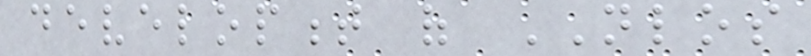development of NLOS
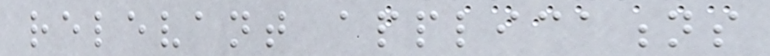relevant applications
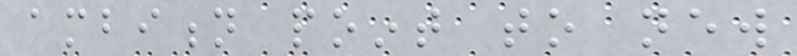ambition point to new
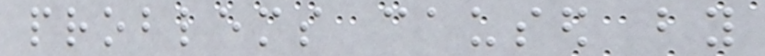problems caused by
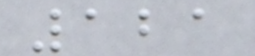121
